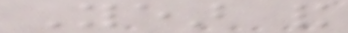Year and
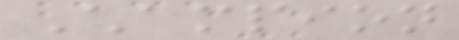Champion
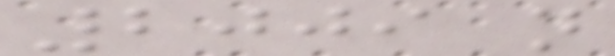2009 not
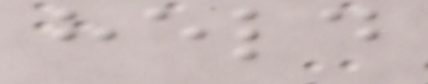held
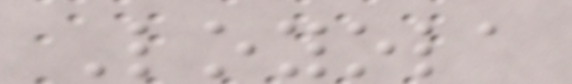Loyola
